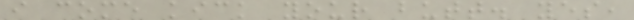i come kick your butt. yes,
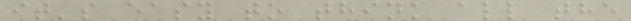it's easy to think all the
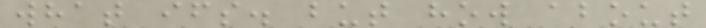what ifs. but how about
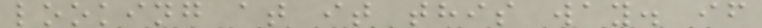looking at it this way. if
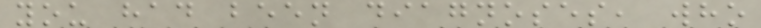you had been diagnoses, who
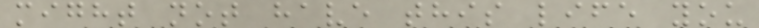might not have this life you
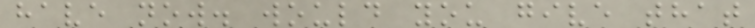have now. would you give that
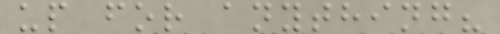up for anything?
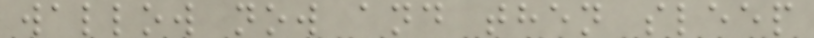wallow now and then sleep
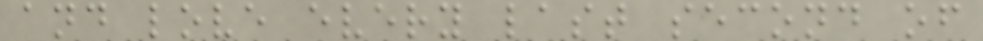and love every last second of
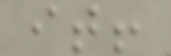it!
